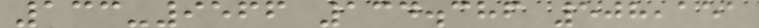133-9566 134.386 508,151
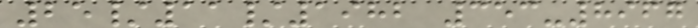25/11/1982 353-8967
